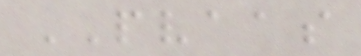PVAAS
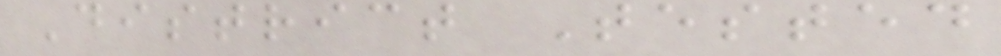District Tested
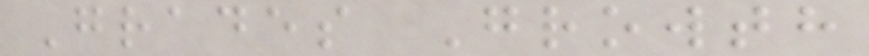Grades Growth
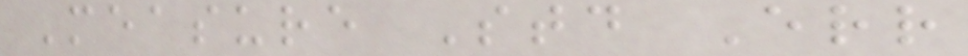Measure Std Err
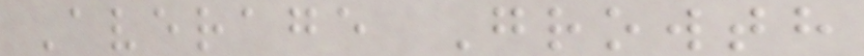Average Growth
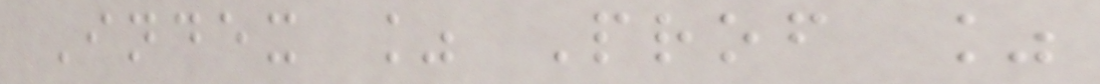Index % Prof %
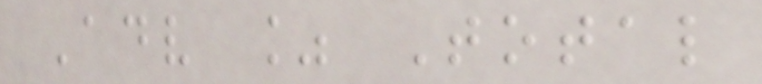Adv % Total
